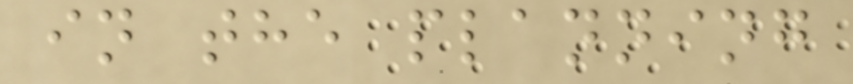in the planning
